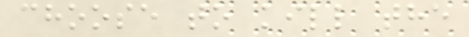choose to kill the
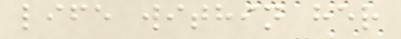life within her
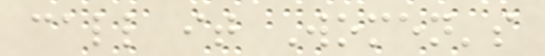call it Women's
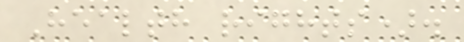Health rights).
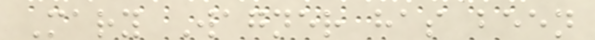Mary Wagner has been
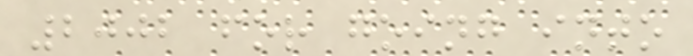2002 for going into
